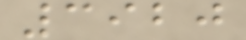3920
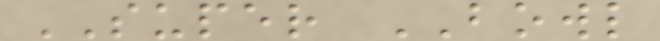SUPER BOWL
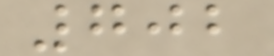702
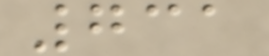731
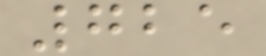725
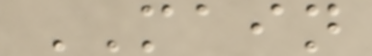MAIN
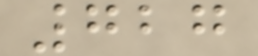727
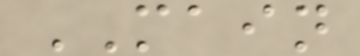MAIN
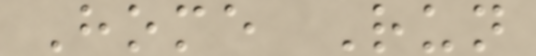Home Run
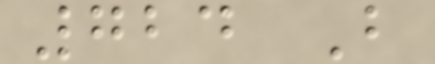724 B
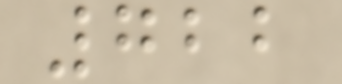722
